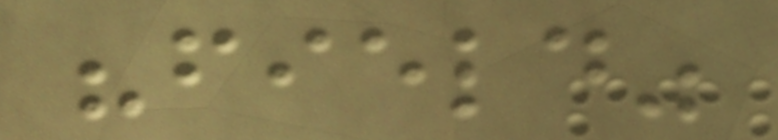"field"
